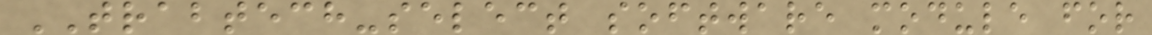TRABTECH-select software module for
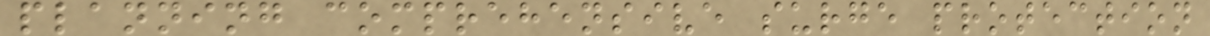planning comprehensive surge protection
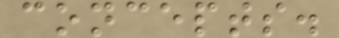concepts.
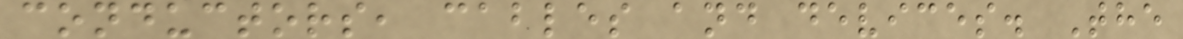conductors, cables and devices. The
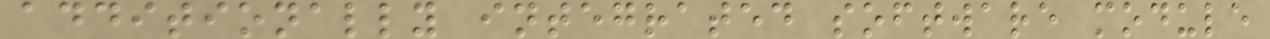additionally integrated software module
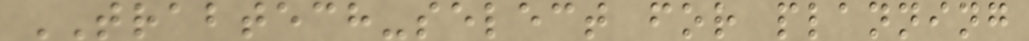TRABTECH-select for planning
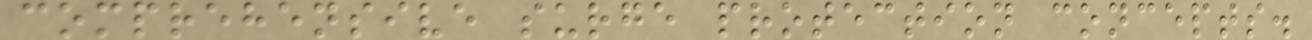comprehensive surge protection concepts.
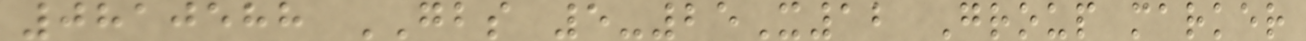0810588 GBS 5-25X12 Group marker
